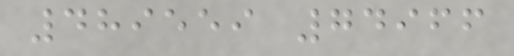489559 74966
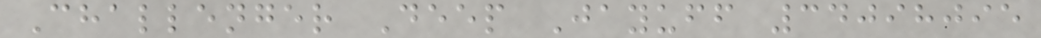Challenger Deep Jayuff 34098095
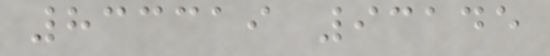833319 93145
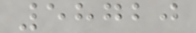58720
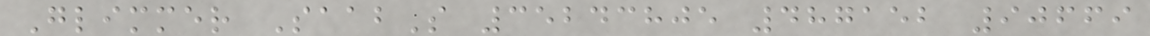Glimmer SaabS 35243805 487152 90669
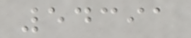54391
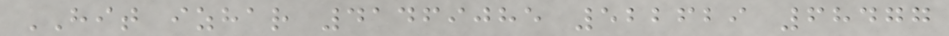HIT izhar 41469085 522629 68477
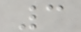3
